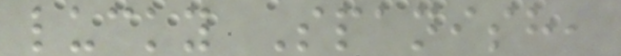lucky Spanish,
